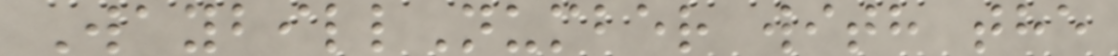WaybillNumber with the
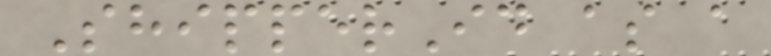ShipperId as a
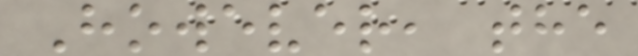However, the
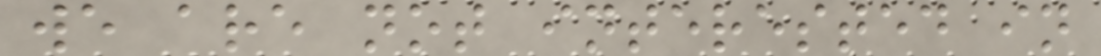we are not interested in
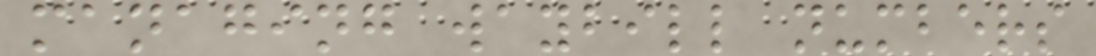managing waybill numbers
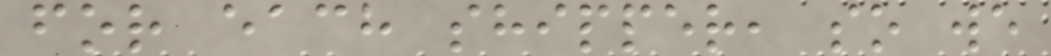for each shipper, so we
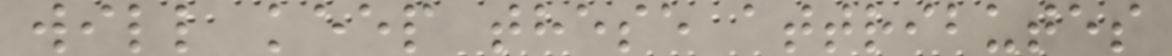will keep these attributes
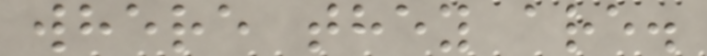where they are.
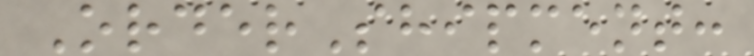OrderShipment:
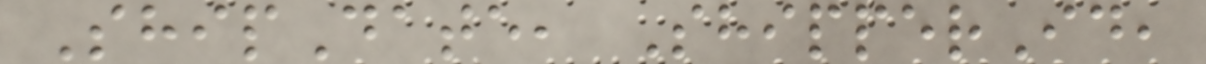ShipDate, ShipperId,
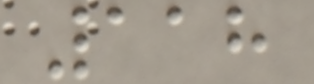118
